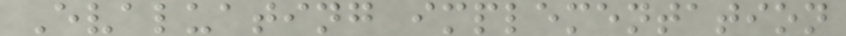Evaluating implementation
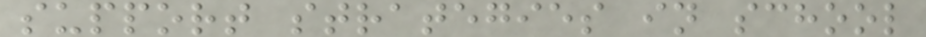support strategies in school
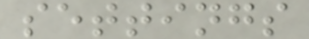settings
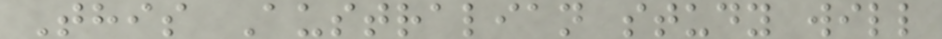This Australian study will
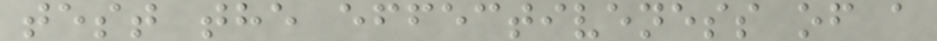test the effectiveness of a
